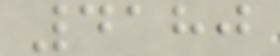4180
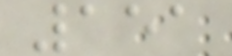151
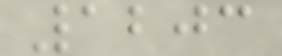1203
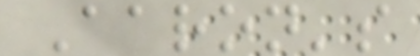Aaron's
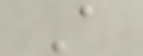A
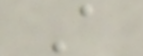A
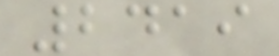2419
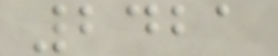2421
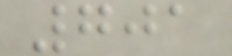701
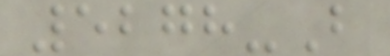5278-B
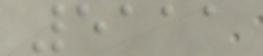5111
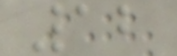12
